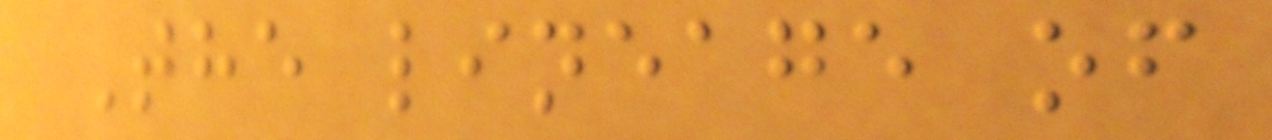The lineage of
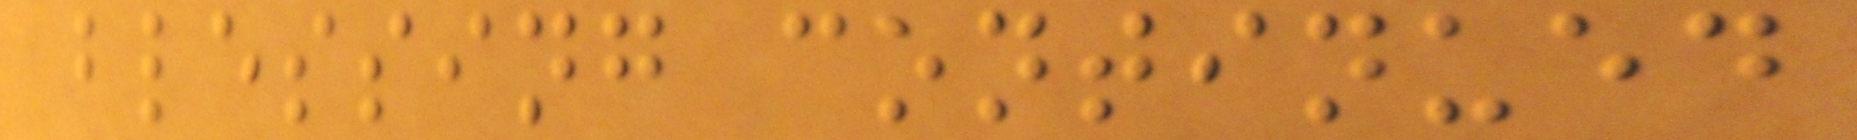blessing continued
